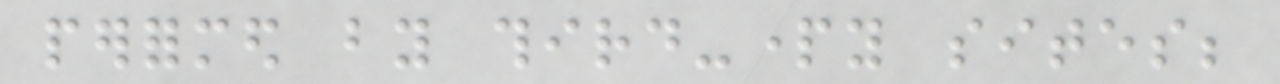performed by third-party sites;
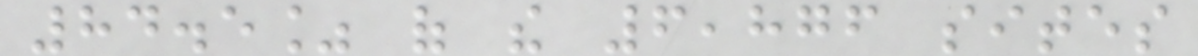84.5% of the 6,876 sites
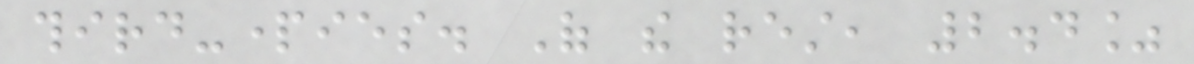third-parties. Of the rest, 2.4%
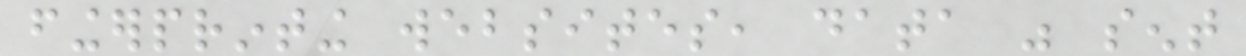fingerprinting websites, data was sent
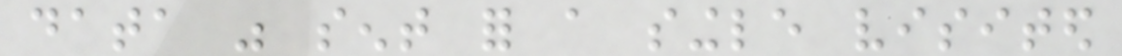data was sent for a single visited
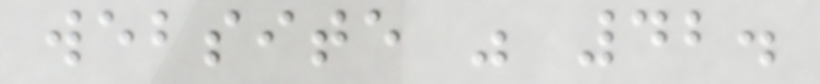website was 42.
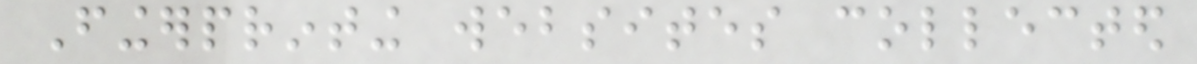Fingerprinting websites collected
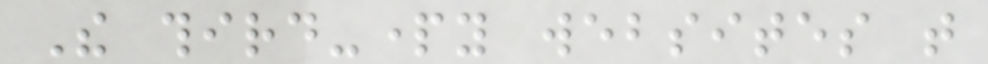The third-party websites that
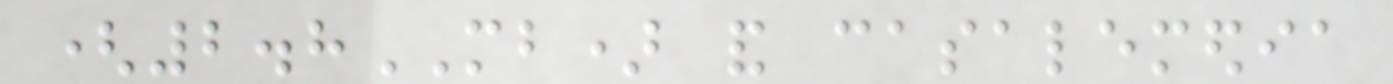(2.8MB) and casalemedia
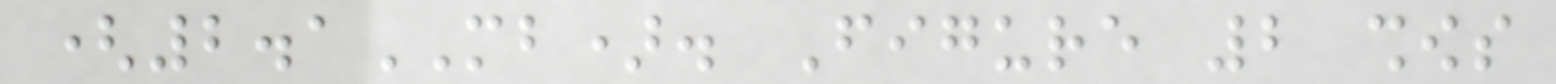(2.1MB). Figure 2 shows
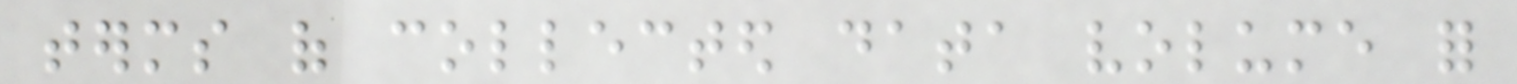terms of collected data volume for
